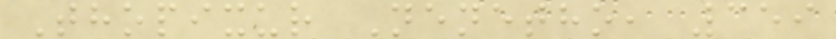Thopixur Nenetho, 359
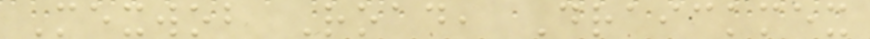Mexwob Road, Draickmex
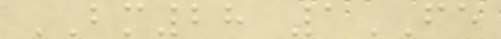BM28 1FE
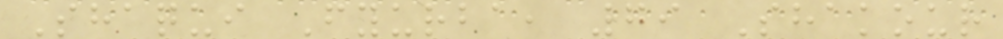Shaqui Fyurba, 79 Shakour
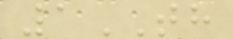1TH
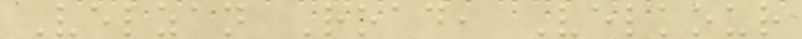Velzan Road, Velkour
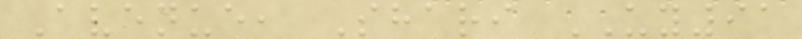Avenue, Shari UY91
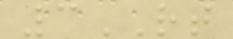3RT
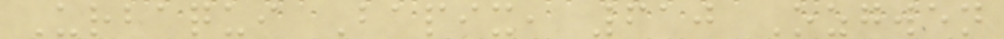Urbaqui Bapix, 610 Ozgwen
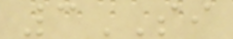3SI
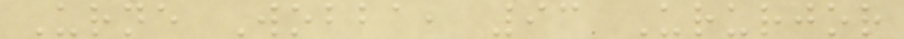Urne Wobba, 93 Ururjor
